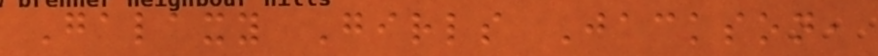Galaxy Girls Jackson,
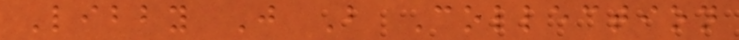Libby J B Collection
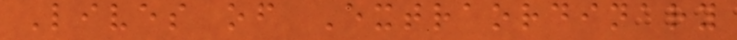Lives of Extraordinary
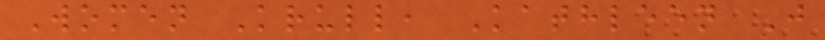Women Krull, Kathleen J
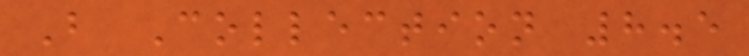B Collection 8.5
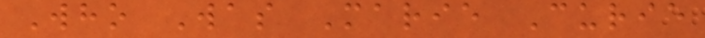Who Was Marie Curie
